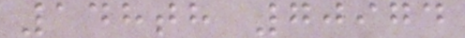148th 70974
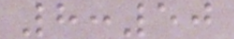8:50
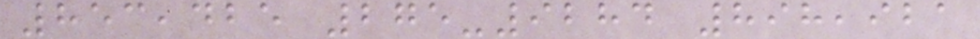853,425 275-9284 898,921
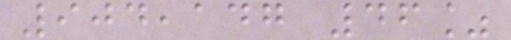904,147 46%
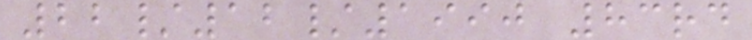22/12/1990 83rd
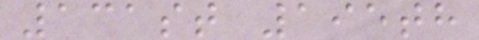131st 195th
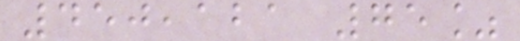450,121 75%
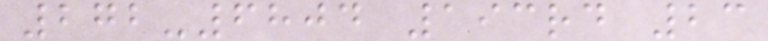272-6804 193rd 23
